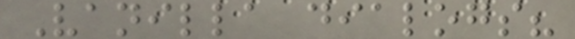Vanilla dialogs?
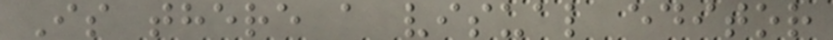Is there a visual editor
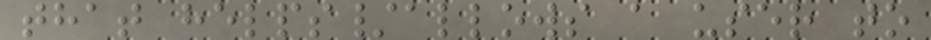that helps/allows a user to
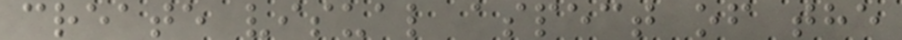create visual aspect of the
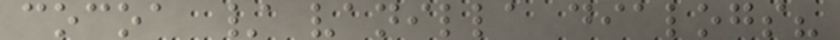cocoa / vanilla dialogs?
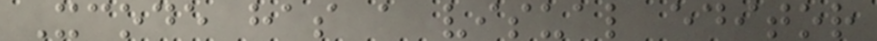Xcode has a visual editor
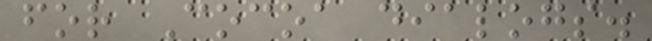for Cocoa dialogs.
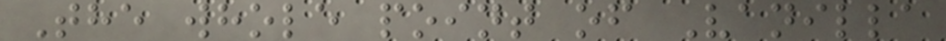The whole point of Vanilla
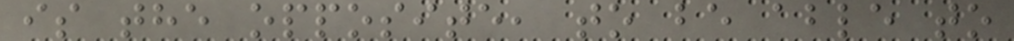is the opposite, to be able to
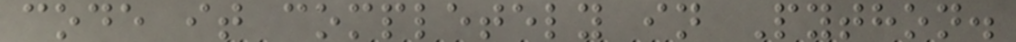code it completely in Python.
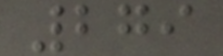279
